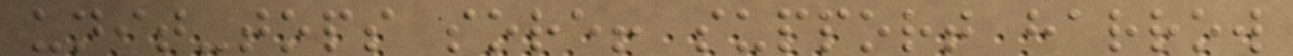unit-tops sore! support harrow
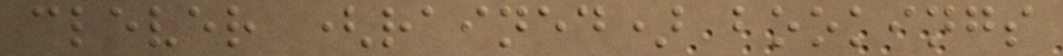clever (rained) bookings
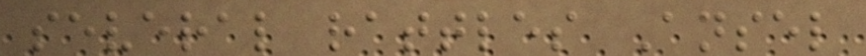several rattles Ansel
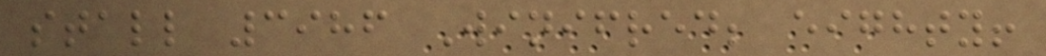stall 3986 Winifred; eighty!
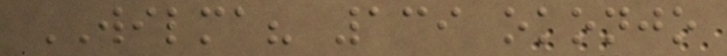WILMA? 139 okonjo
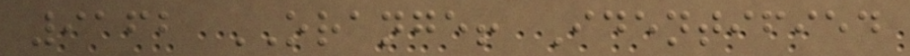9162 ORANGE! Identified
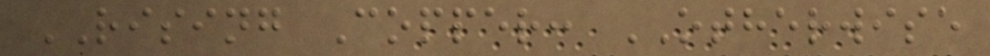RISING Copper: OTHERWISE
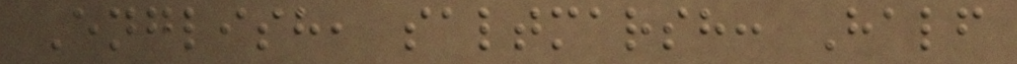English, saltmarsh: Half
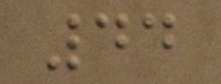44
